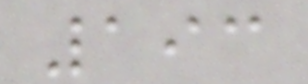193
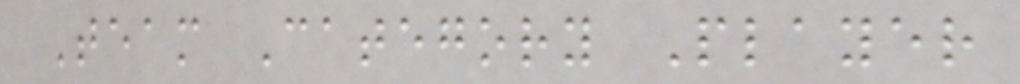Team Category Player
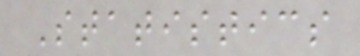Statistics
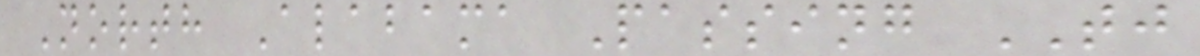North Alabama Passing TJ
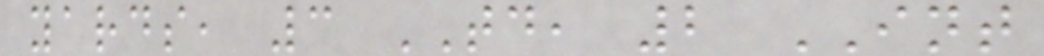yards, 3 TD, 2 INT
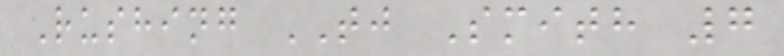Rushing TJ Smith 7
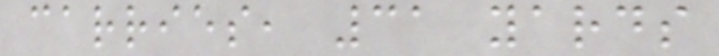carries, 31 yards
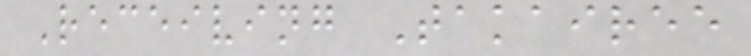Receiving Takairee
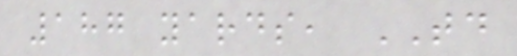187 yards, TD
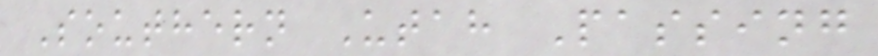Southern Utah Passing
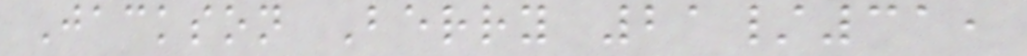Jackson Berry 21/31,
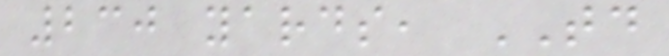230 yards, TD
